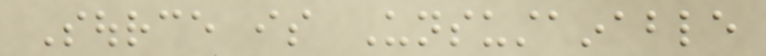Source is Unsustainable
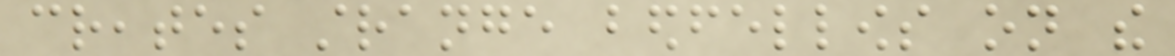creates strange bedfellows on the
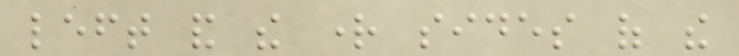left and the right sides of the
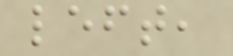left,
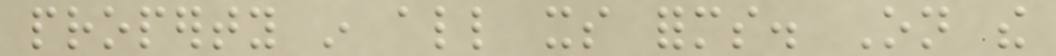property in all its forms. On the
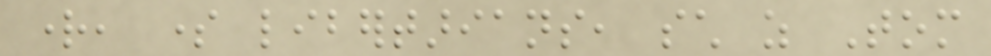right, some libertarians, such as Tom
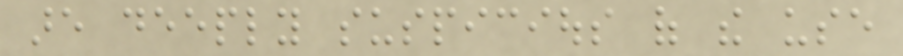are deeply suspicious of the use
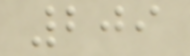209
